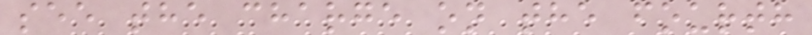see the charge on the fourth
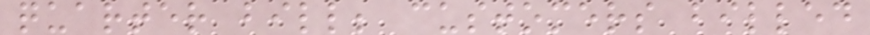quarter bill; customers billed
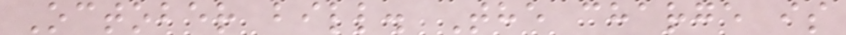October bill. The charge is
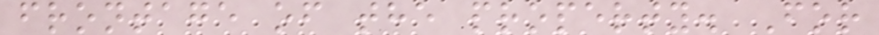frontage of the property. For
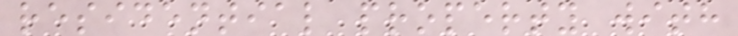residential property with
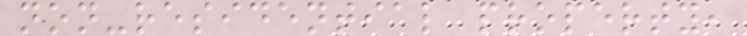non-residential property,
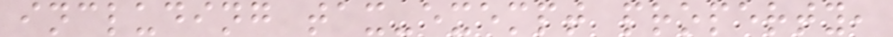including tax-exempt property,
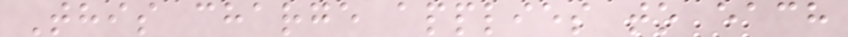This charge applies to each
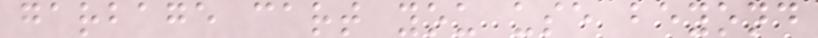garbage cart you use beyond
